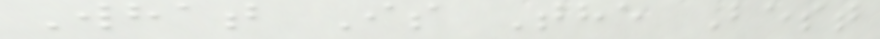What Is The Best
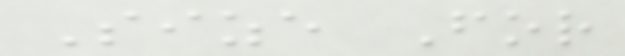Size For
